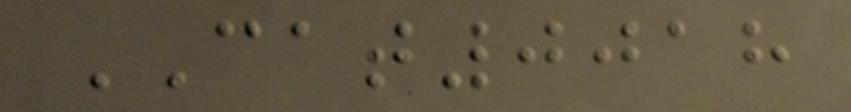CAT0018
